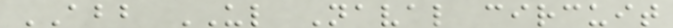ABB UL Naval circuit
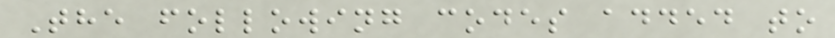The following codes added to
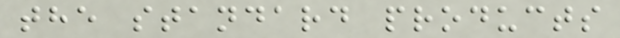the standard products
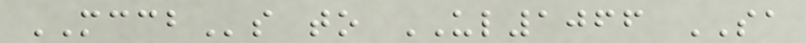MCCBs to UL1066 SA
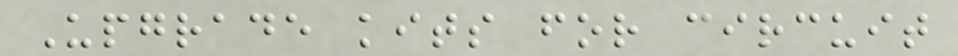Upgrade kits for circuit
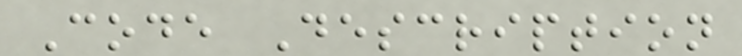Code Description
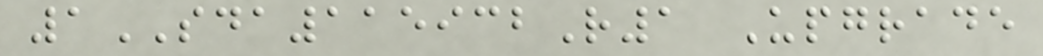1SDA115932R1 Upgrade
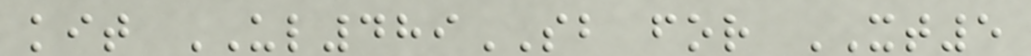kit UL489SB for XT5
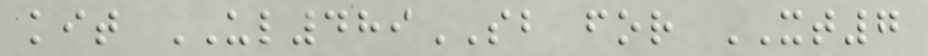kit UL489SB for XT7
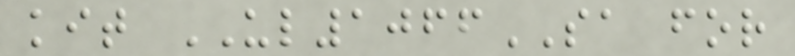kit UL1066SA for
